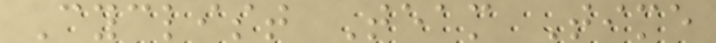Cyclist Team Time
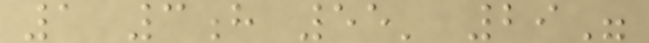1 3h 55' 29"
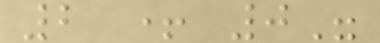2 + 0"
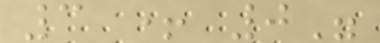3 + 0"
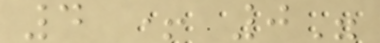4 + 0"
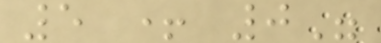5 + 0"
